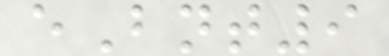eBnt9
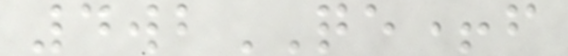4wbQE+f
